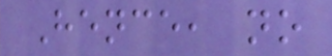Hence, no
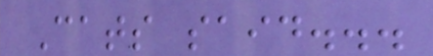Cats said...
